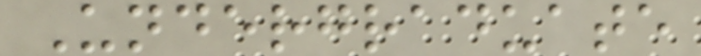Undergraduate
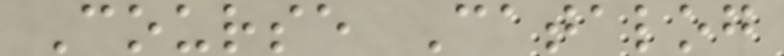Course Catalog
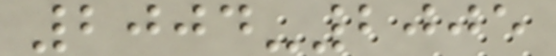2004-2005
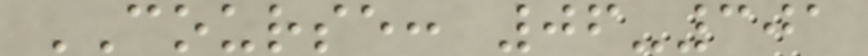COURSE: 06-301
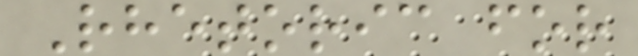Rhetoric for
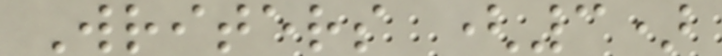Writers (3)
